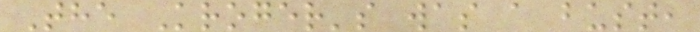The Kroger's was a bust,
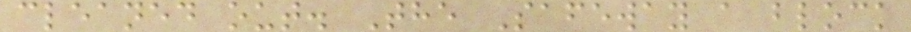cleaned out. The Safeway a block
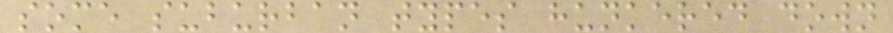some suburban types hunkered down
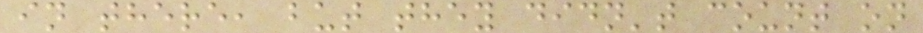in there, but they didn't count on
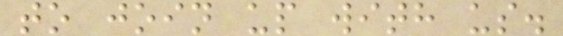to join up with us.
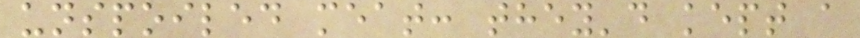unspoiled meat: they'd kept a
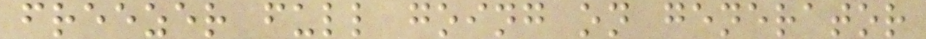freezer full going on generator
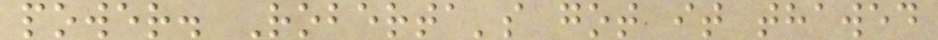power. Roberta's got it thawed
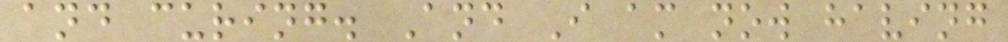and curing. And I am now having
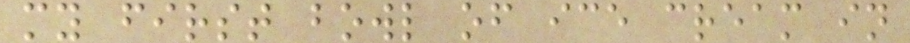my first bowl of ice cream in
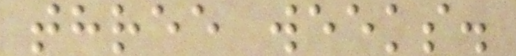three weeks.
